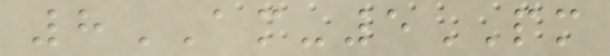8AM-5PM
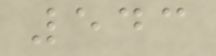543
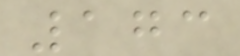173
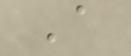A
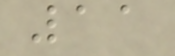11
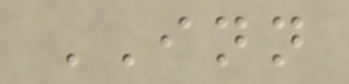INN
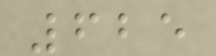625
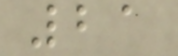21
